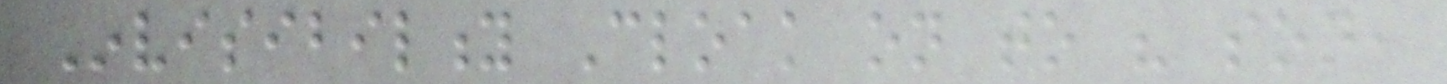Invisibility Cloak on to his son,
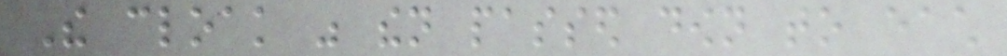The cloak was then passed down to each
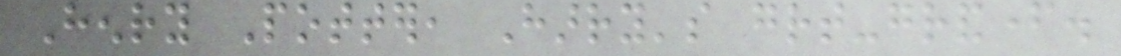Henry Potter, Harry's great-grandfather.
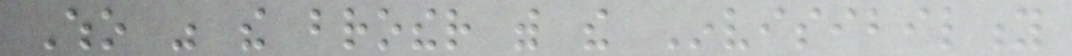Who was the brother with the Invisibility
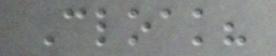Cloak?
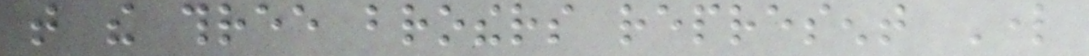that the three brothers represent Lord
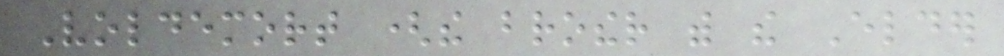Voldemort (the brother with the Elder
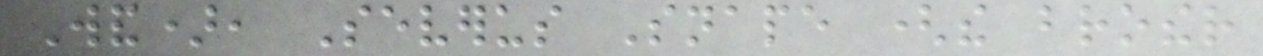Wand), Severus Snape (the brother
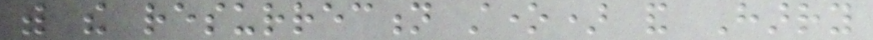with the resurrection stone) and Harry
